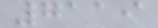7119
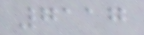7117
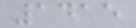1415
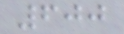600
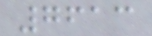7613
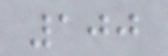100
